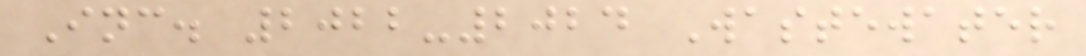Inc. 2022-2024 Wastewater
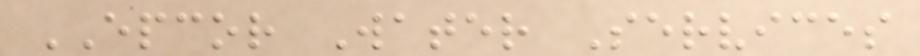EPCOR Water Services
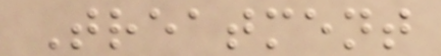Treatment
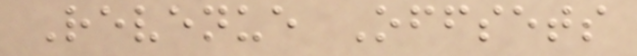Revenue Offsets
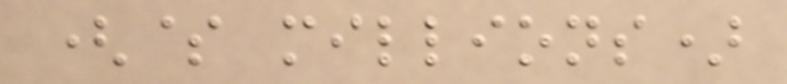($ millions)
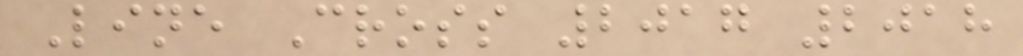Line Cross 2017 2018
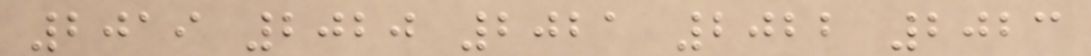2019 2020 2021 2022 2023
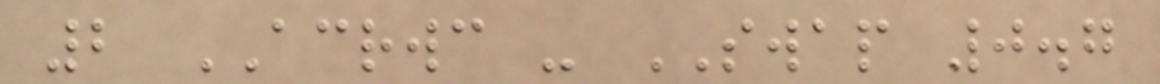2 ACRWC - SWAP 0.7
